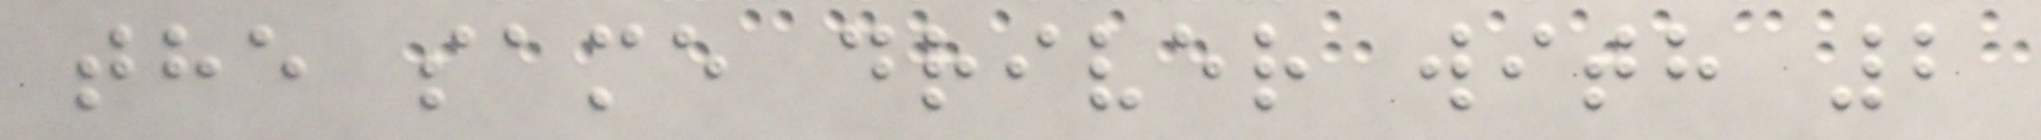the same driver with 2
